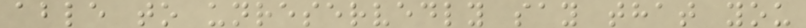able to unreservedly say that you
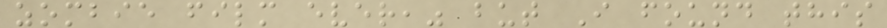zombie film ever," but I found this
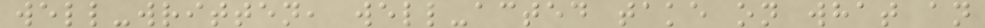well-written, well-acted take on what an
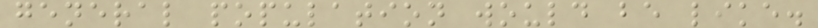general population would be like.
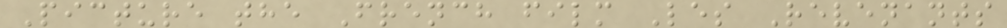Picture the French film Les Revenants
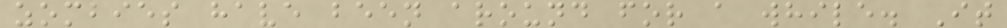zombies have been around for a while. It
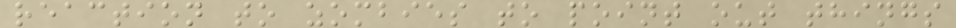reaction to zombies to point out things
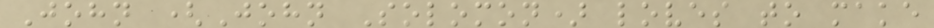John (John Solomon) loves to make
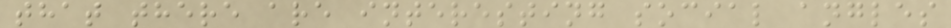that there are interesting social angles
